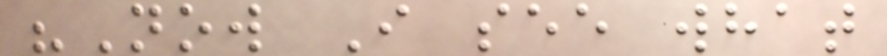"Now I see what
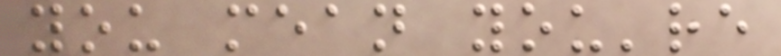you mean you're
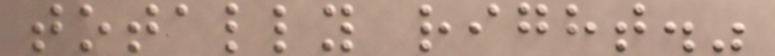totally right."
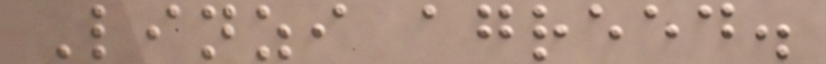Linzi agreed.
